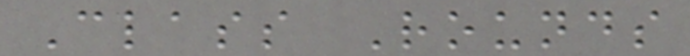Class Rounds
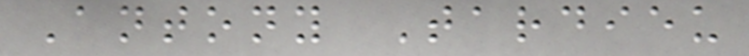Antony Tardieu
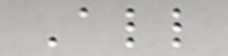All
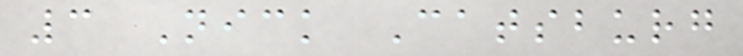3 Nick Catsburg
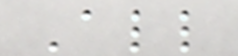All
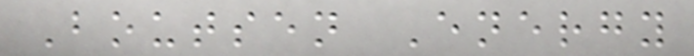Boutsen Energy
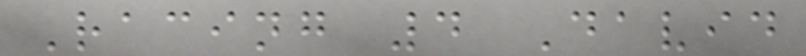Racing 4 David
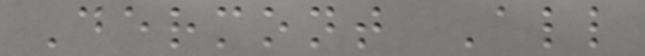Dermont All
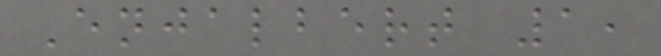Enjalbert 1,
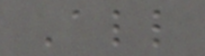All
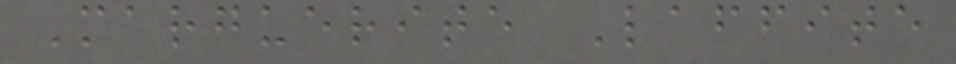Marguerite Laffite
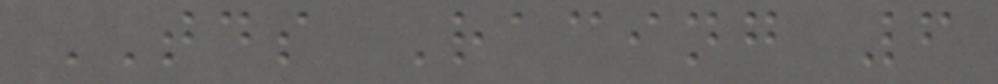TDS Racing 6
